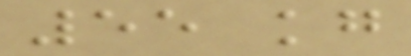55 kg
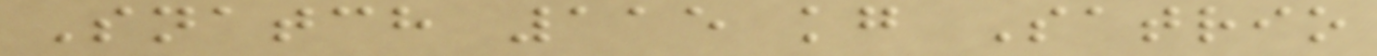Snatch 115 kg Satrio
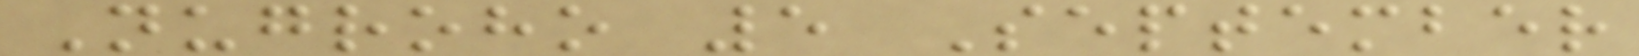Nugroho 5 September
